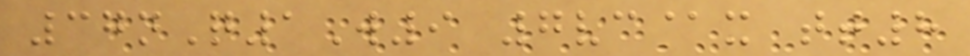37nQ1W9 7vc@x tt8
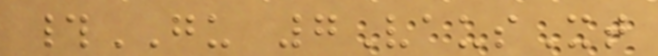#GU 7VausXt
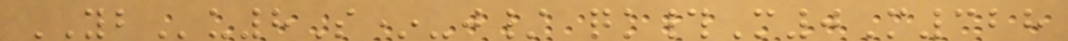YBu8S*-j/ qk#M0M328
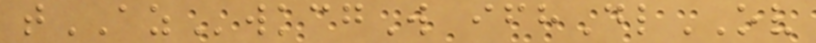tAZwkcgW ifhDlOV
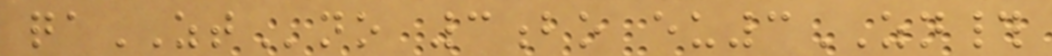qaZTno 3bo eu3ZN#
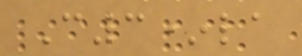C3*la
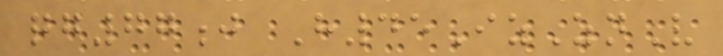qg77j H45IzZnV
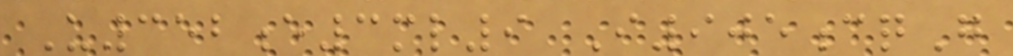U352e3ml9 I905cqG
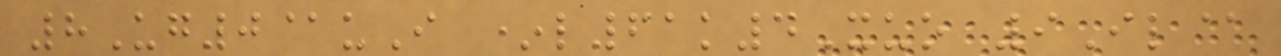8Ug0@uI *l61k4Xuo 9Il@
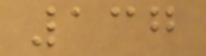137
